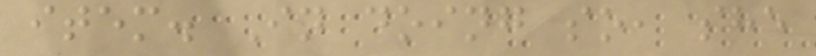item. In doing so, she
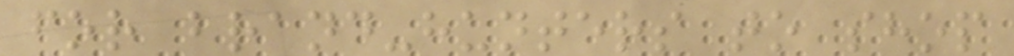for brand-hunters to shop
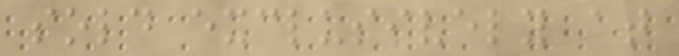sold exclusively at
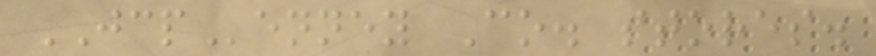JCPenney Co. stores.
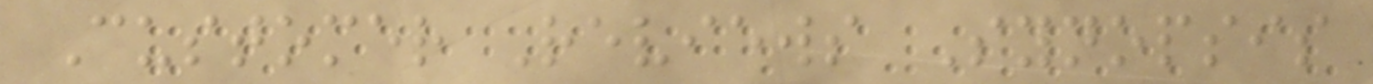Customer Reviews Synopsis
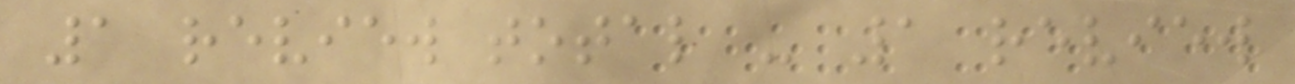1 review total - 1 review
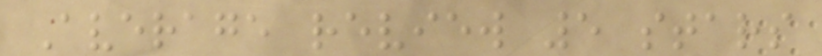Average review 5 stars
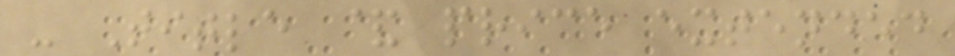- Title & price extended
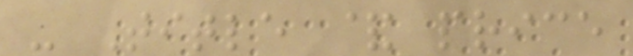- Title & price
